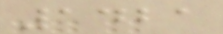1421
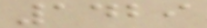1429
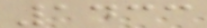1433
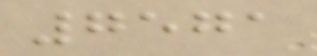7571
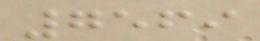7569
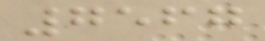7567
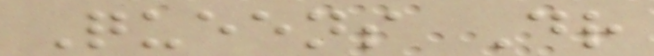Queens Dr
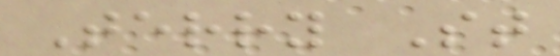Terry St
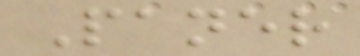Paner
